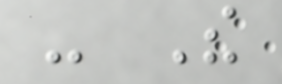- The
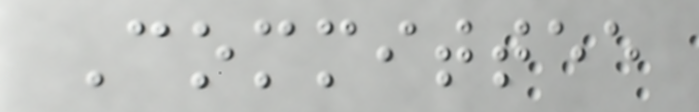Committee
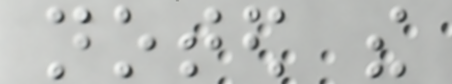noted the
